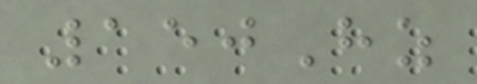150Hz
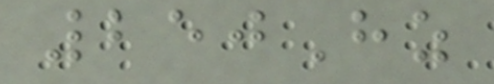250Hz
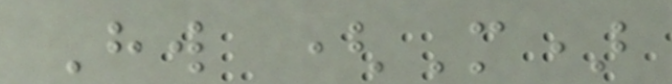Hw (M)
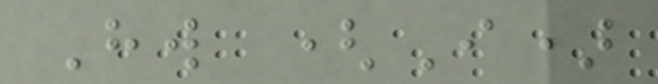Hw (I)
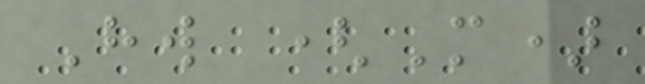Hw (M)
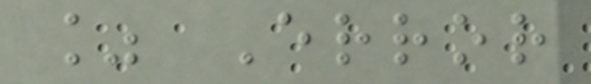% Error
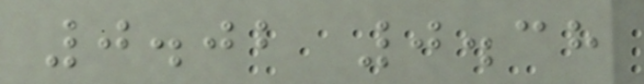0.02 0.38
